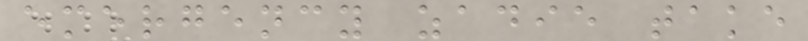emergency zadie take
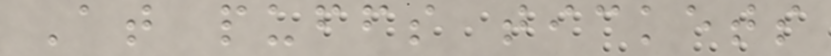At puffs tickets
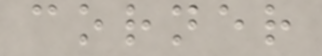corner
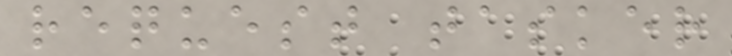request tasker
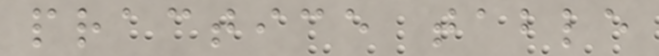practice table
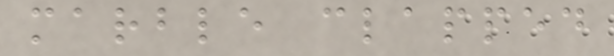marble clapped
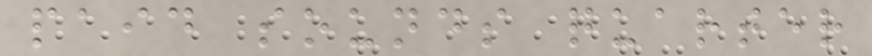paid sounds quarter
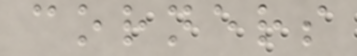corners
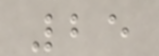25
